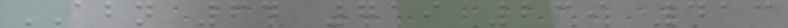ABN 64 719 239 413
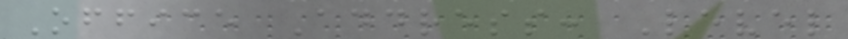Office Address: Level
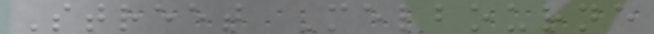Street Melbourne
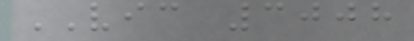VIC 3008
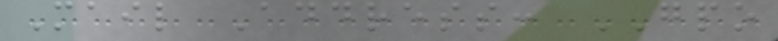Mail Address: GPO
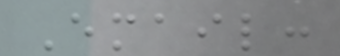Email:
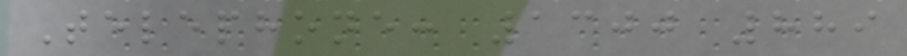Telephone: 1300 889
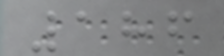186
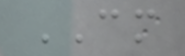CM
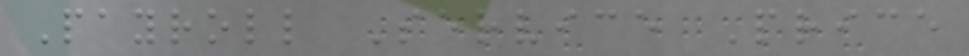Payroll Service Price
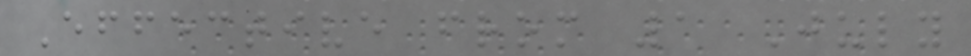Effective from 1 July
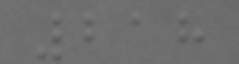218
